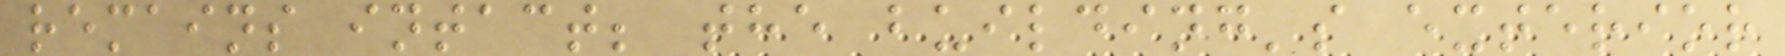remains intact; the building's exterior
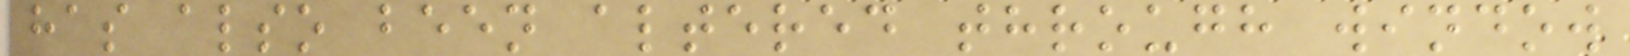has also been altered through window
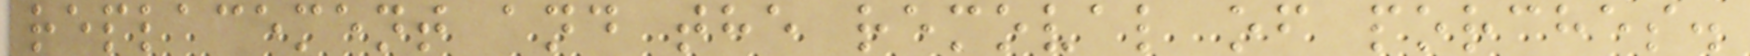replacement and the removal of porches.
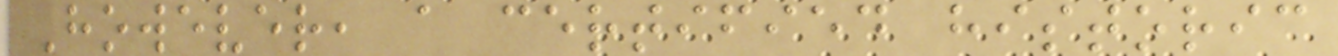However, a certified historic
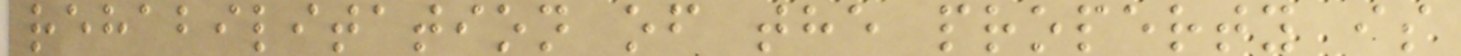rehabilitation of the property is
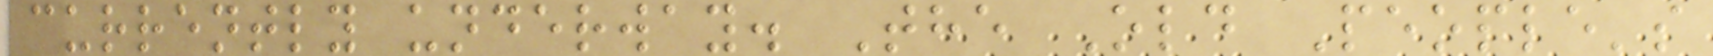currently underway. The Old People's
